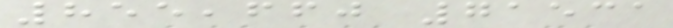855,660 71531
